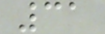31
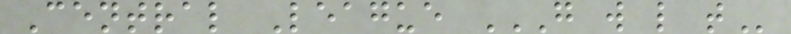Central League G W L T
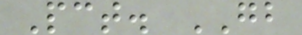Pct. GB
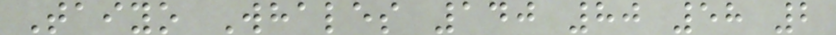Taiyo Whales 140 80 58 2
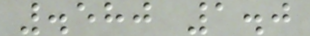.580 1.0
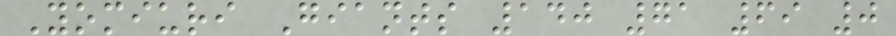Yomiuri Giants 140 71 69 0
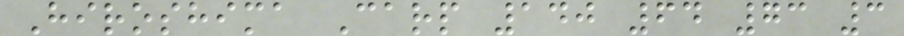Hiroshima Carp 140 64 73 3
